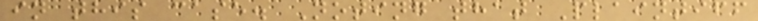in this case. Noting that Plaintiff
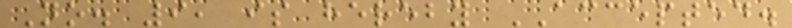No. 9, is hereby ACCEPTED.
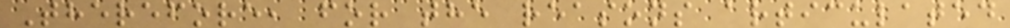Therefore, for the reasons articulated
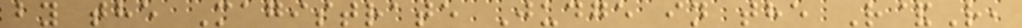by the Magistrate Judge in the R&R,
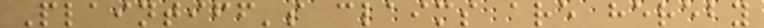Plaintiff's claims are hereby
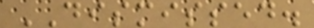DISMISSED.
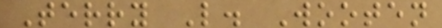Terry L. Wooten
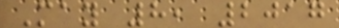May 8, 2017
